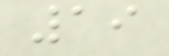19
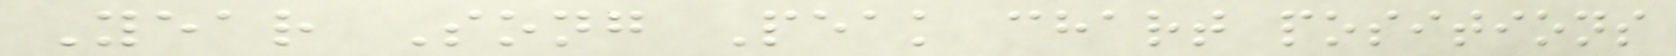Year Song Peak chart positions
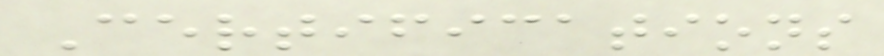Certifications
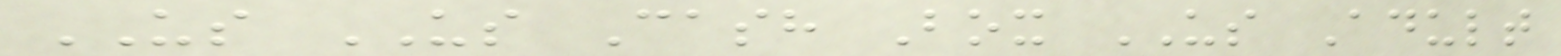US US Cash Box US Adult
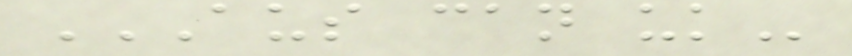AUS CAN UK
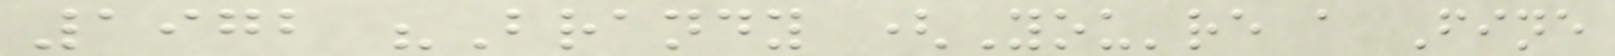1972 "Brandy (You're a Fine
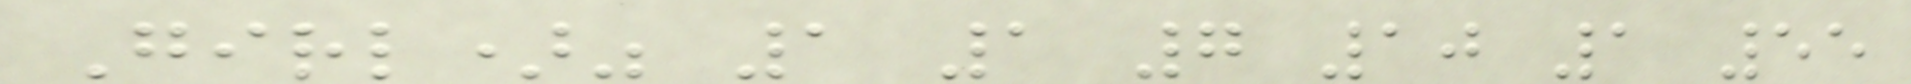Girl)" 1 1 7 10 1 55
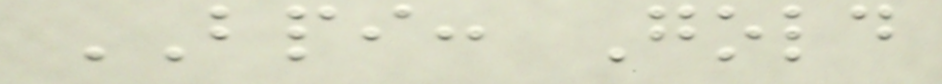BPI: Gold
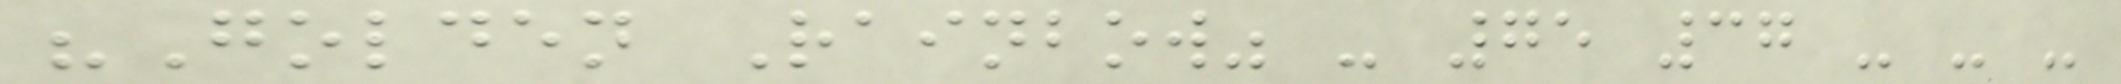"Golden Rainbow" - 75 37 - - -
